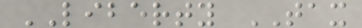LIBERTY TAX
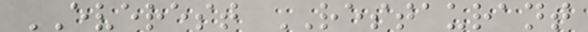EVEREST RESTAURANT
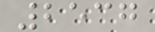2537
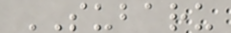SUBARU
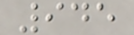945
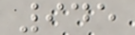945
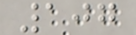107
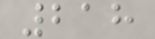218
